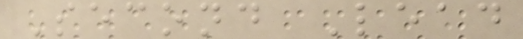Second Lead
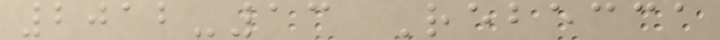2012-13 Rebecca
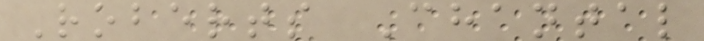Roberts Chantal
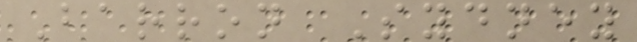Barron Sydney
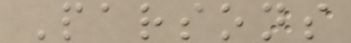Parsons
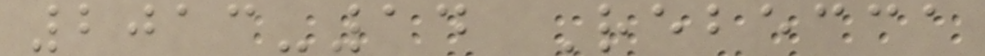2013-14 Rebecca
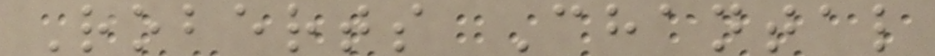Roberts Chantal
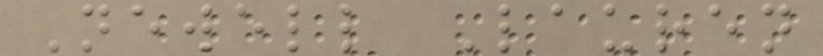Newell Lauren
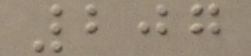207
